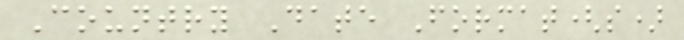Country Date Format(s)
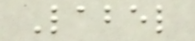Label
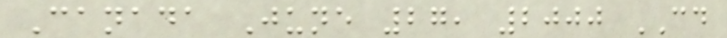Canada June 27, 2000 CD
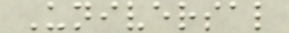Universal
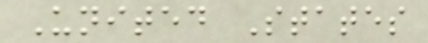United States
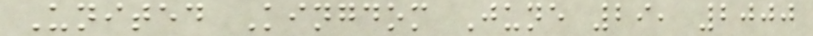United Kingdom June 29, 2000
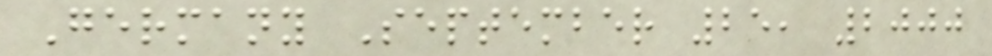Germany September 25, 2000
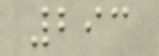293
